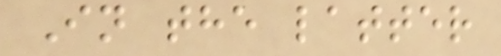In the latter
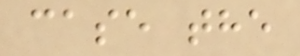case the
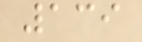139
